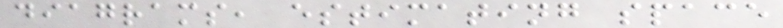diagrams, estimating space
